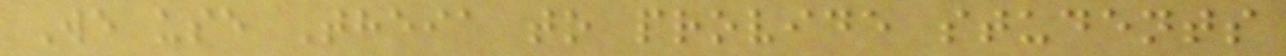We use Theia to provide students
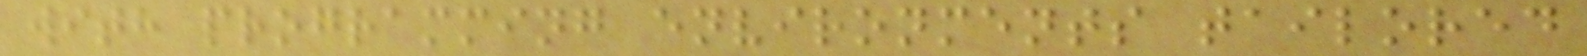with programming environments tailored
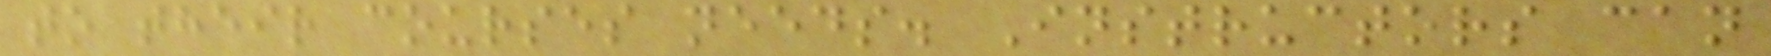to their courses needs. Instructors can
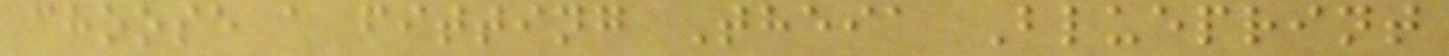choose a fitting Theia Blueprint
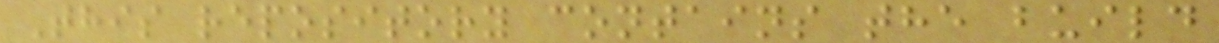This repository contains the build
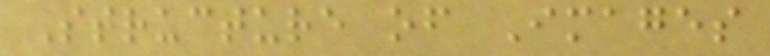Structure of Images
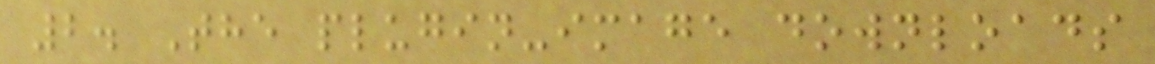2. The plugin-image downloads
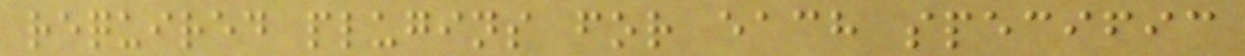required plugins for each specific
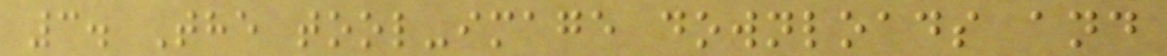3. The tool-image downloads and
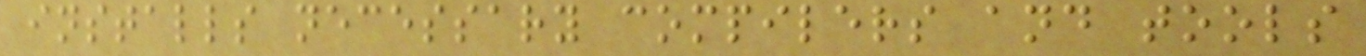installs necessary compilers and tools
